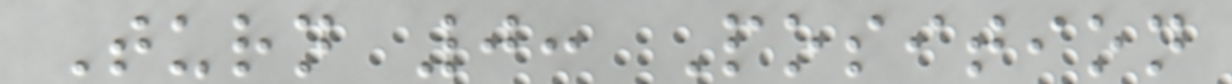Turn 0: Position
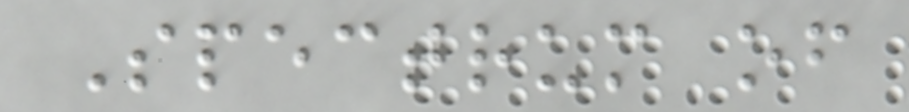Spectrum of
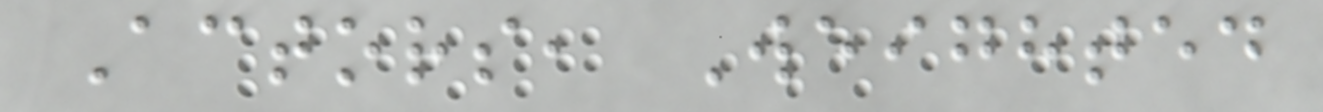Actors, Weighted
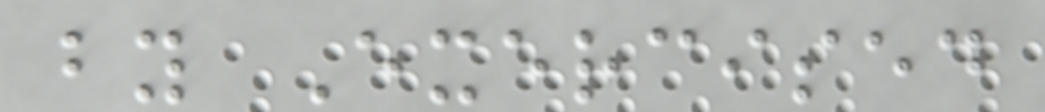by Exercised
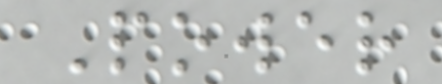Power
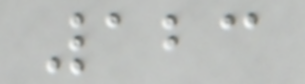123
